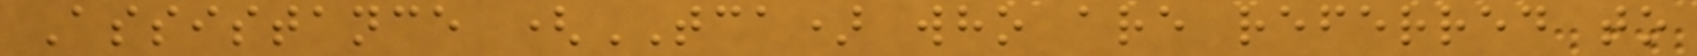Assistance (TCA) who are referred to
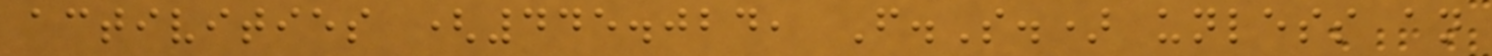activities (445.024, F.S.) unless an
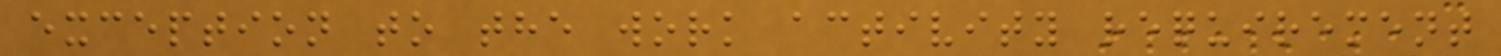exception to the work activity requirement
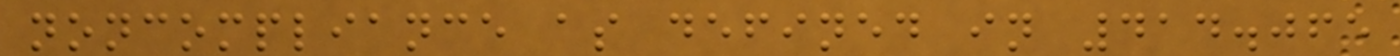noncompliance as defined in 414.065
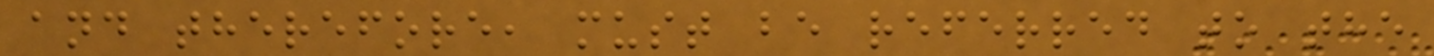and therefore, must be referred to the
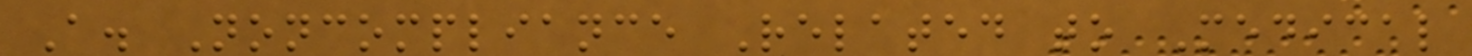A. Noncompliance Related to Medical
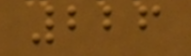226
